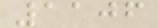1106
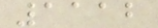1112
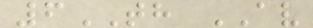6TH AV
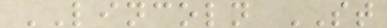LINCOLN ST
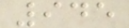945
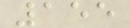155
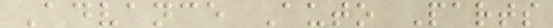Advance Auto Parts
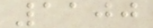1100
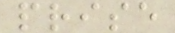prise
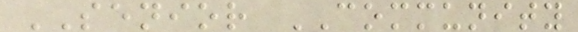SENIOR COMMUNITY
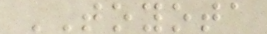TOYOTA
